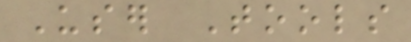User Tools
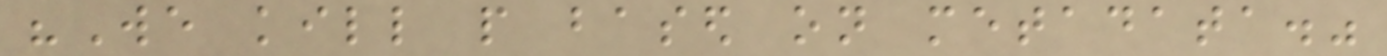"We kill people based on metadata."
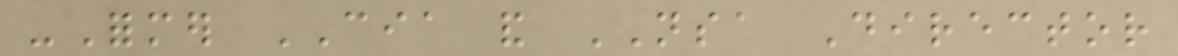-Former CIA and NSA Director
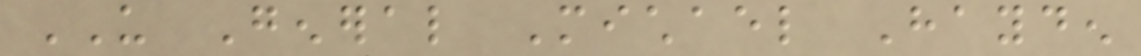US General Michael Hayden
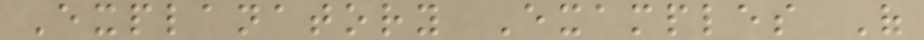Explanatory Examples Of
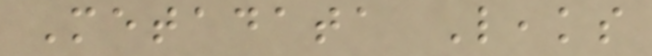Metadata Leaks
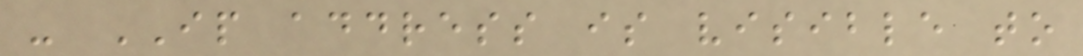- IP address is visible to
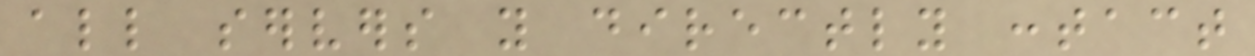all servers you directly contact
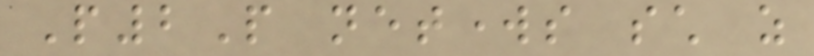P2P networks such as
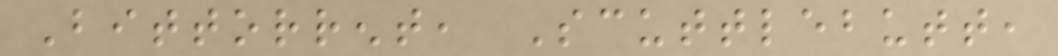Bittorrent, Scuttlebutt,
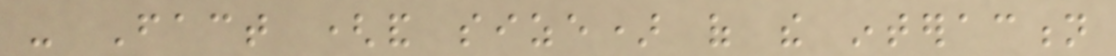- Fact (and size) of the interaction
